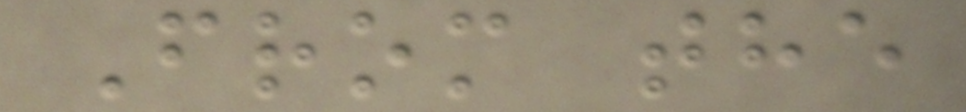From the
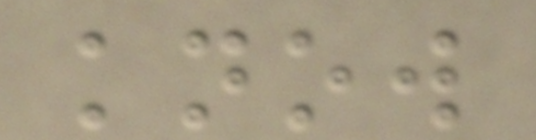know
